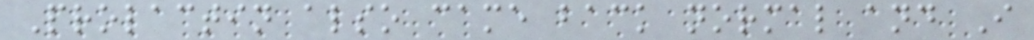Prolactin also came back normal and I
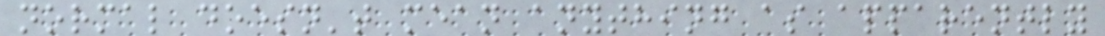normal doesn't mean anything as apparently
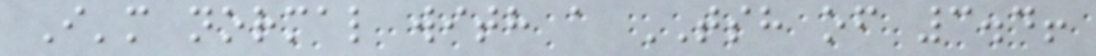I'm normal with a TSH of 3.4!
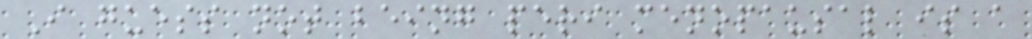I guess not being peri menopausal is a
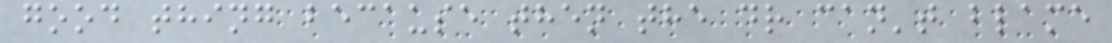good thing because then the dr can't blame
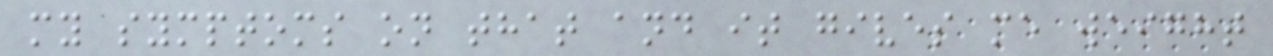my symptoms on that and it gives me weight
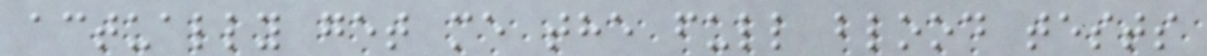actually get me the full blood tests
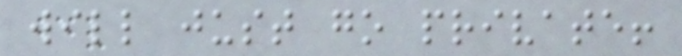will just go private!
